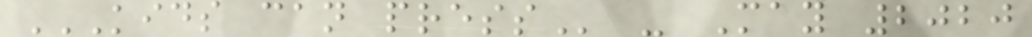KIDS CAN PRESS - May 2020
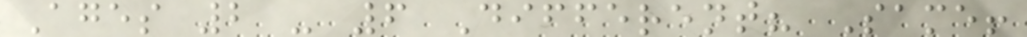Ages 2 - 6 Different? Same!
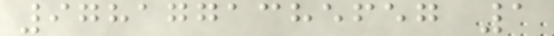9781771385657 1
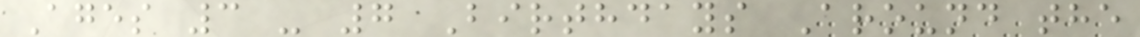Ages 3 - 7 Birthdays Around the
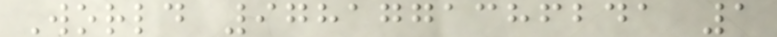World 9781771386241 1
